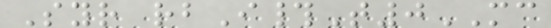Syr rbI#T0MC
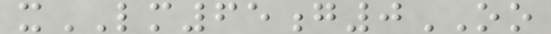xLM65g0OO
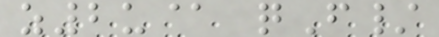z2u@ qF/
